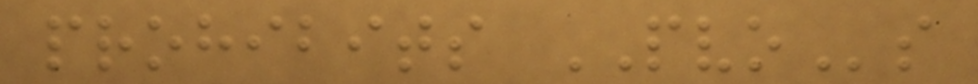prohibits PVOs
